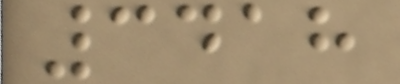3418
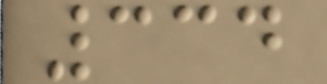334
